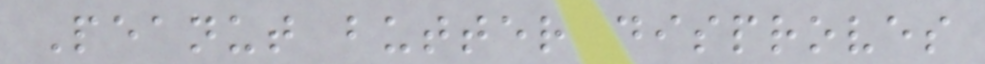Peanut butter disproves
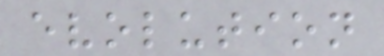evolution
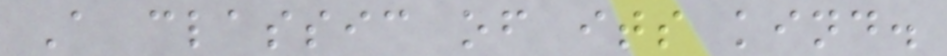A classic of its kind.
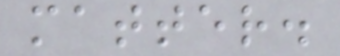matter.
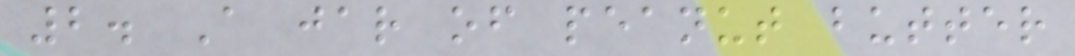2. A jar of peanut butter
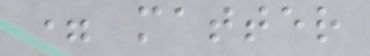= matter
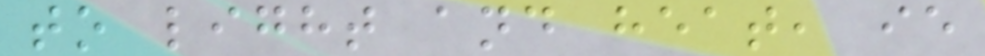to light and heat, ie
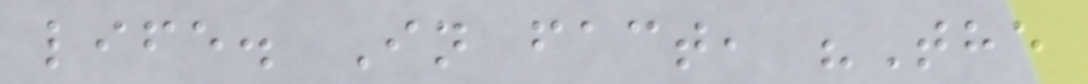life. In fact, "The
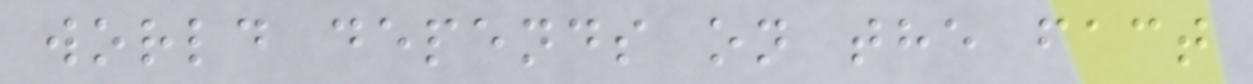world depends on the fact
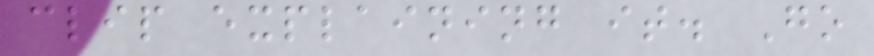clip explaining it. Go
